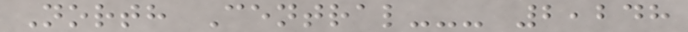North Central--- 2,248
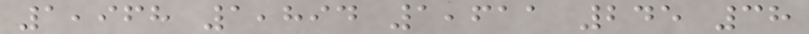1,968 1,894 1,611 245 38
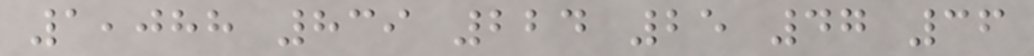1,088 839 224 25 47 36
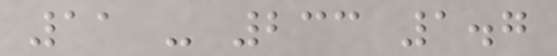11 - 233 1.7
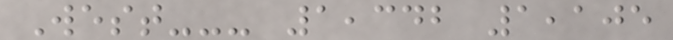West--- 1,342 1,105
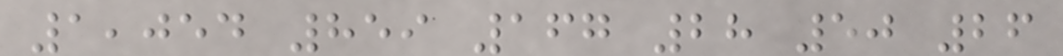1,054 859 167 28 50 26
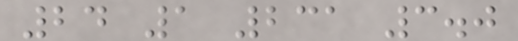24 1 231 3.0
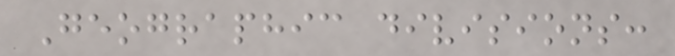Geographic divisions:
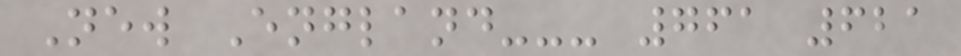New England--- 761 621
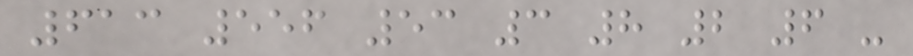613 556 53 3 8 2 6 -
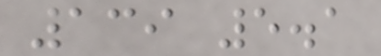139 5.1
